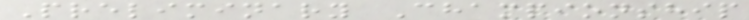Preliminary Championship
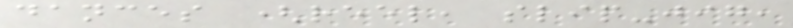dances (reel, slip-jig,
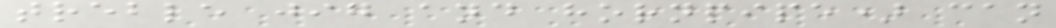treble jig and hornpipe) can
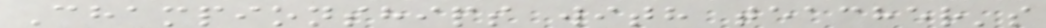Championships with teacher's
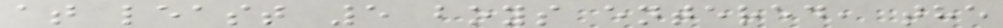at least 5 boys entered, the
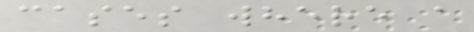cases where a
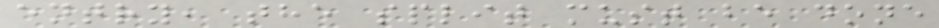entry, the split must be done
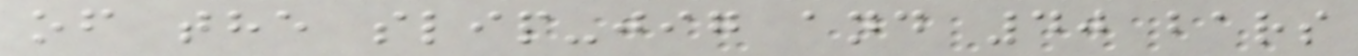of the slip-jig and 40 bars
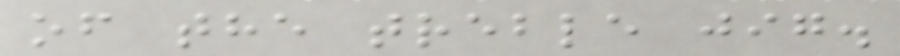of the treble jig.
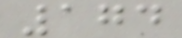174
